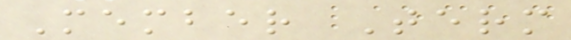Member Term
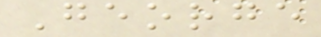George
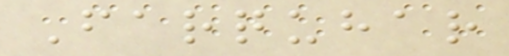Farquhar
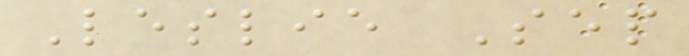Leslie Sep
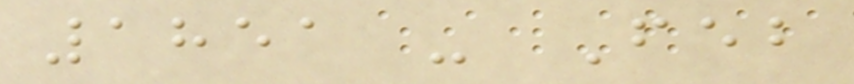1851 - Feb
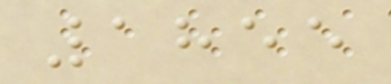1855
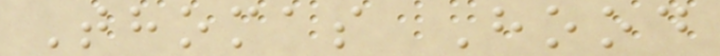Thomas Hood
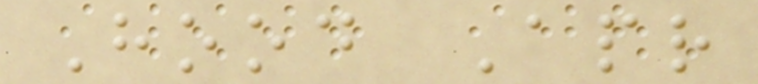Hood Apr
